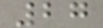27
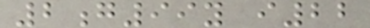2g99y i22
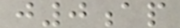j0ap
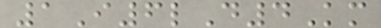1I6lD4Km
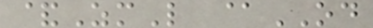&ZmL @OD
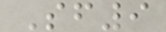Sf9
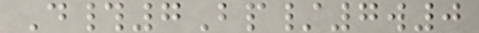D#7Bp/7w0
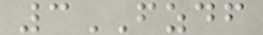3FZDF
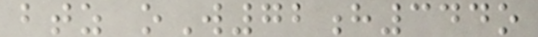btz oW72h344o
